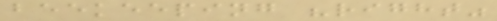beekeeping "right"
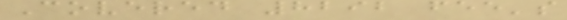Covered 8292 fee's
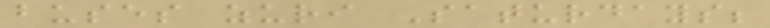buses zuri Saturdays;
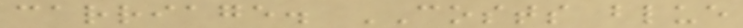carriage. COSTS blue
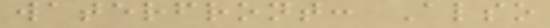waterfront: Also
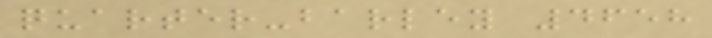quarter-barley 4658
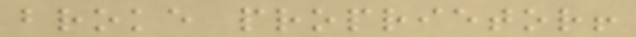broke proprietor!
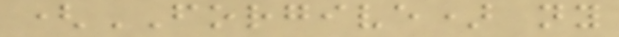(FORGIVE) ny
